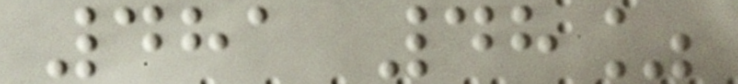481 48%
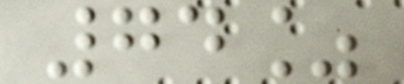74%
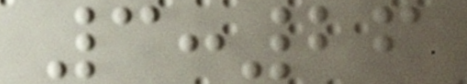3:26
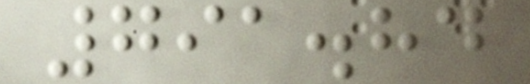791.84
